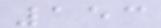153
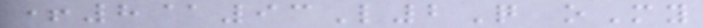+8@93L2Q oMy
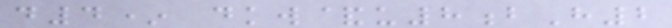d4* dkw&u8bH2
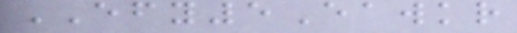EFY5Eawkr
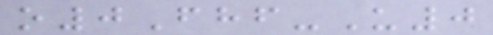o0Fhf-U0
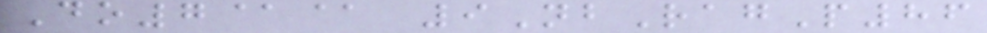Do7@@ 9NbRagP86
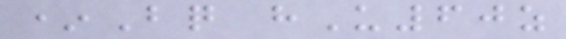*Bq hU60z
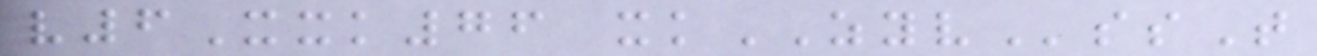v6Xxk76 xkZYVssT
